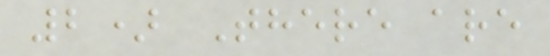2) There are
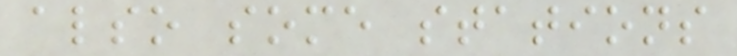also some stations
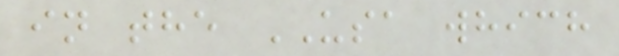in the USA which
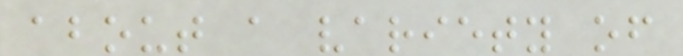about a variety of
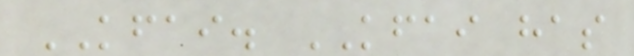KFAI. KFAI has
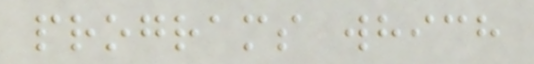programs which
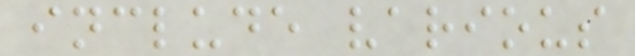include various
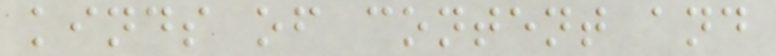kinds of content and
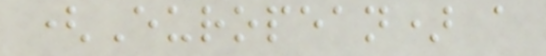(European) a
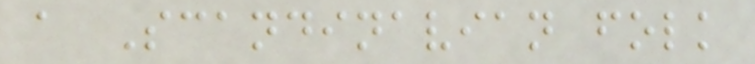a Scandinavian folk
